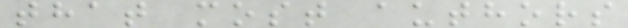that most authors
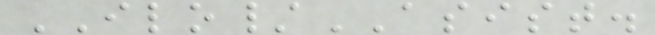ILO/ASIST.
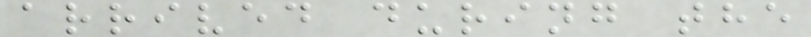arrived during the
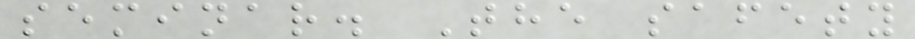seminar. The safety
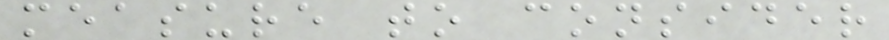measure to consider
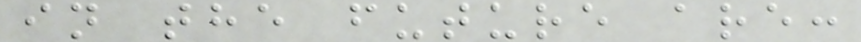in the future are:
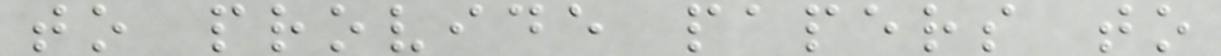to provide papers to
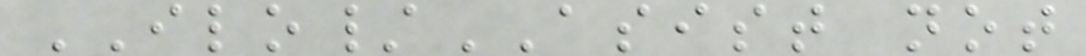ILO/ASIST not
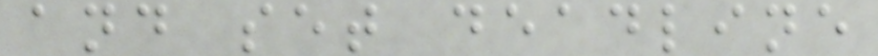and set deadline
